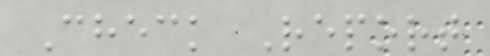Check Report
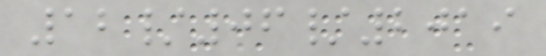12/06/2019
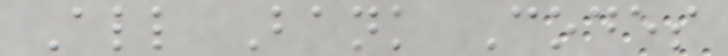All Bank Codes
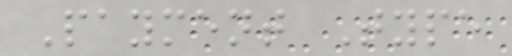Payment Type
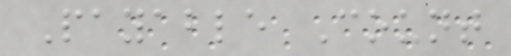Payable Count
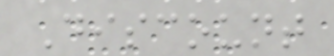Discount
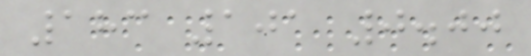183 101 0.00
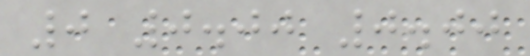0 0.00 0.00
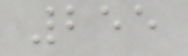255
